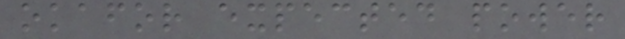okafor expected power
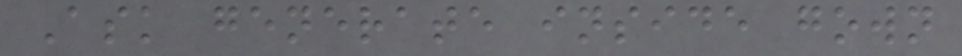Ask generate inside gown
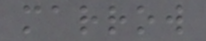marrow
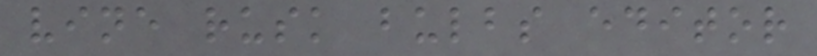vine rusk bulbs editor
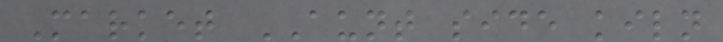Market AUNT side kiln
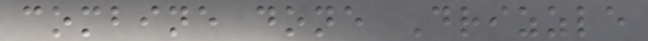combine done Drizzle
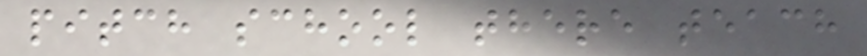pitch school there teach
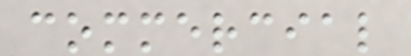commercial
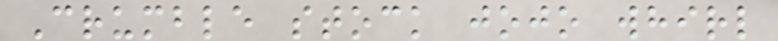Crumble stock jojo whirl
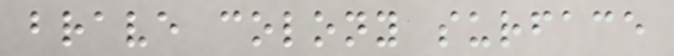brave colony surface
